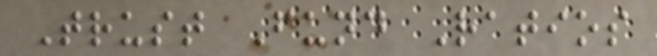Trust Fund Ratios
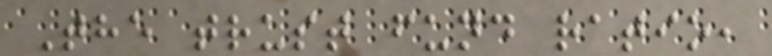The trust fund ratio,
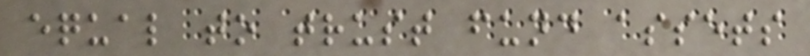equal to trust fund assets
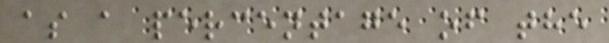as a percentage of the
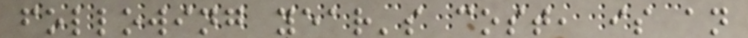following year's cost, is an
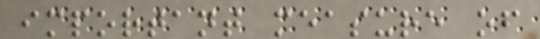important measure of
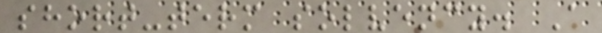short-term solvency. A
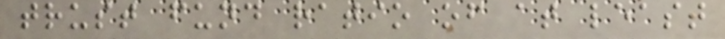trust fund ratio of at least
